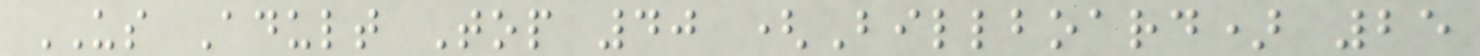US Adult Top 40 (Billboard) 25
